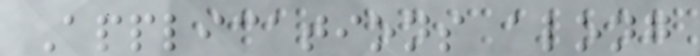Applications along
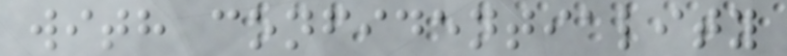with confidentiality
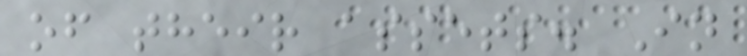of their assets. In
